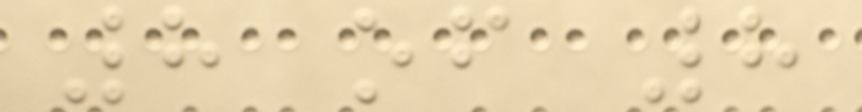8 of 8
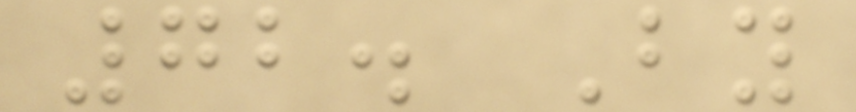72. By
